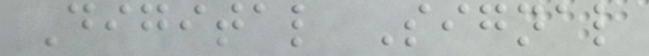Digital Signal
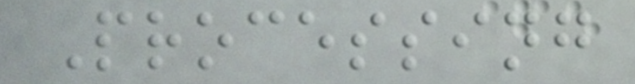Processing
